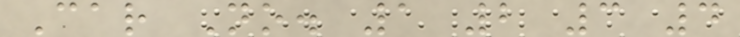Car No. 1 2 3 4
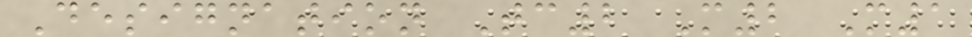Designation Tc2 M2 M1
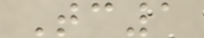Tc1
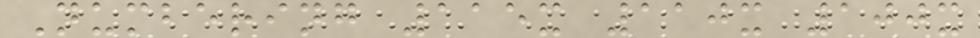Numbering 115x 110x 100x
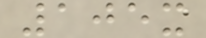105x
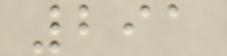291
